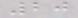20
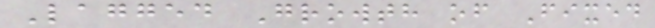Lagged Growth of Fixed
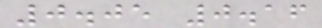0.05 0.16
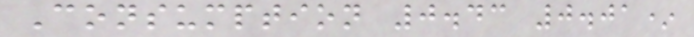Consumption 0.43 0.01*
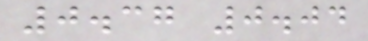0.37 0.04
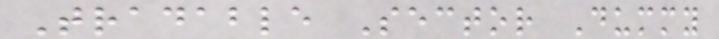Tradable Sector Dummy
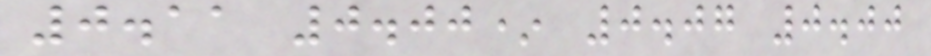0.11 0.00* 0.07 0.00
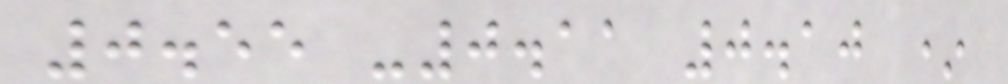0.55 -0.11 0.10 *
